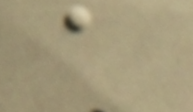a
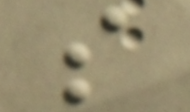s
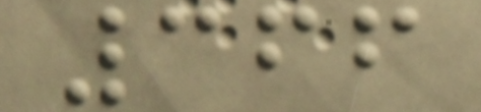366
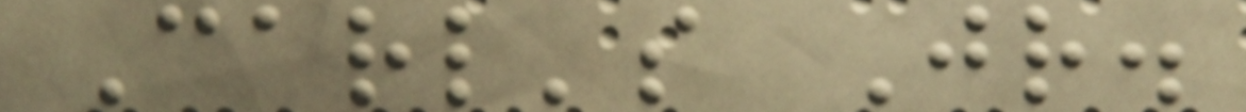Carl's Jr.
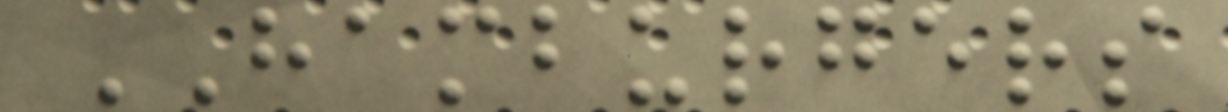HAMBURGERS
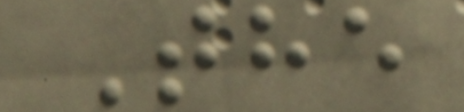The
